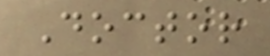Doctor
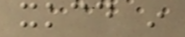xkcd in
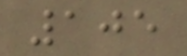105
